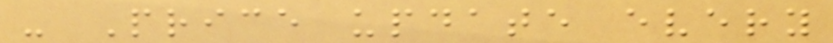- Price update every
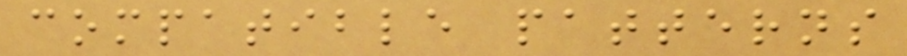compatible patterns
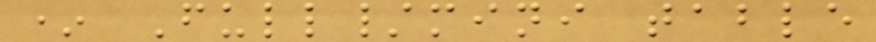* Full/mini table
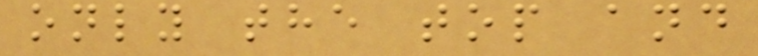only the top and
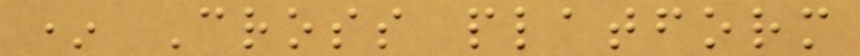* Cross platform
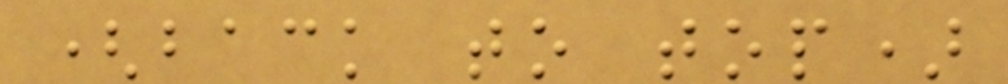(back to top)
